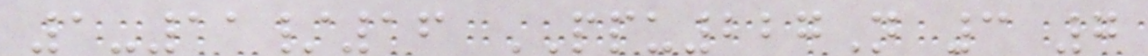1-11/16 PPU227N 3 7
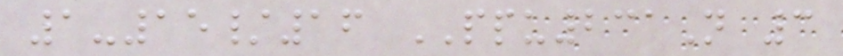1-15/16 PPU231N 3
